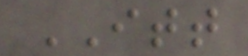ITT
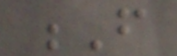F
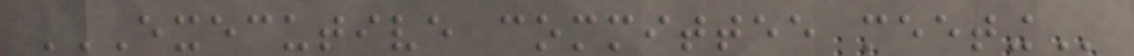EXECUTIVE COMMITTEE MEETING
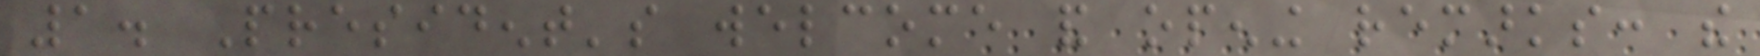1. President's welcome and opening remarks: the
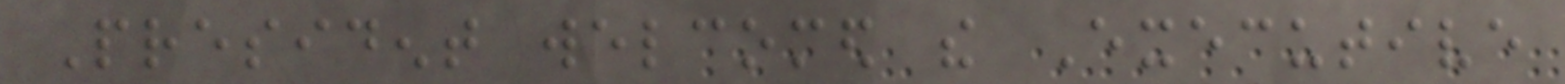President welcomed the Executive
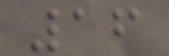16
